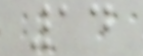14
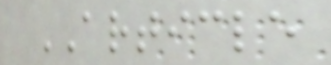ARTICLE
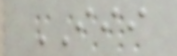III
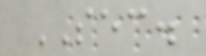SEC.
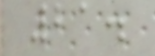21.
